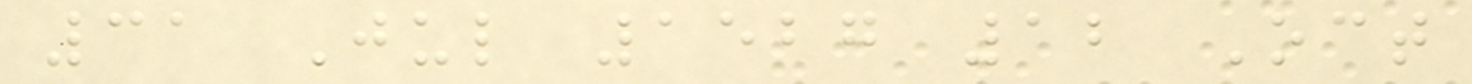31 Jul 1527 12 Oct
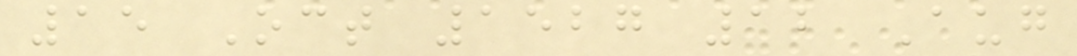15 Oct 1527 12 Aug
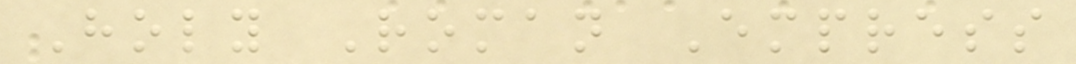Holy Roman Empress
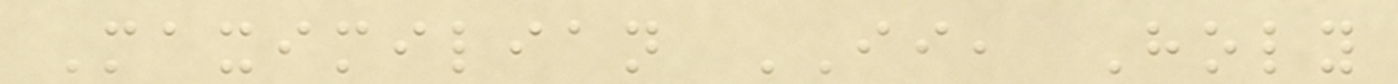Maximilian II, Holy
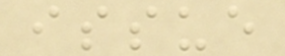issue
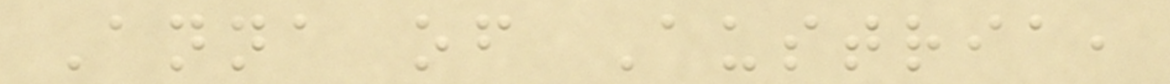Anna of Austria,
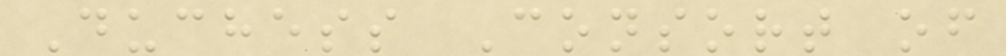Duchess Consort of
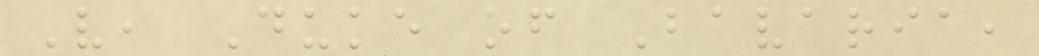V, Duke of Bavaria,
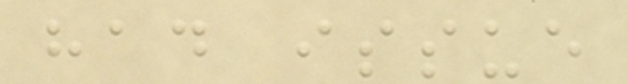had issue
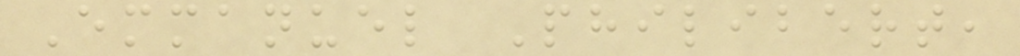Emmanuel Philibert,
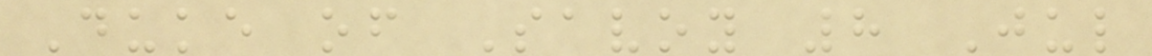Duke of Savoy 8 Jul
